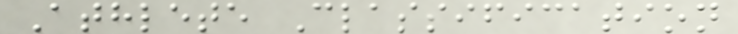Athlete Classification
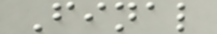Final
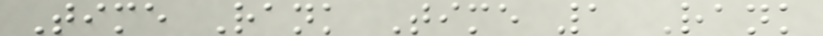Time Rank Time 1 Rank
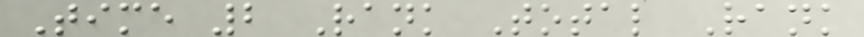Time 2 Rank Total Rank
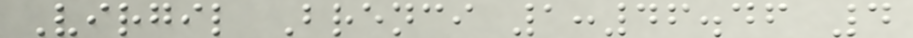Virgil Brenci 1:46.46 4
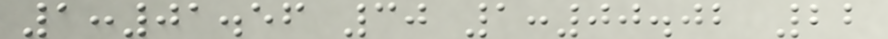1:01.56 30 1:00.02 22
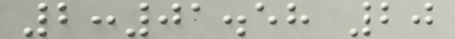2:01.58 20
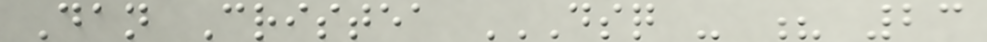Dan Cristea DSQ - ? 23
